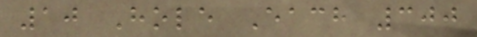10 Hole Each 300
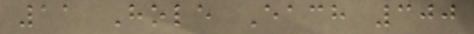11 Hole Each 300
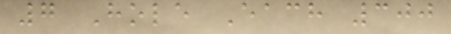7 Hole Each 300
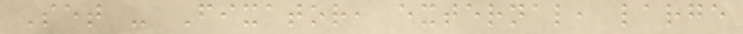Set - Fixator, external, large
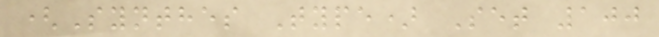(Synthes Type) Set 100
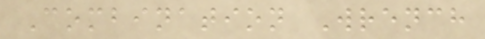Combination Wrench
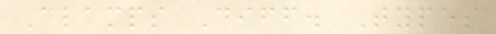Clamps Diff. Types
